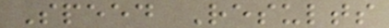Speed Results
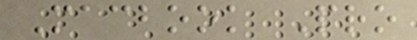Macbook Pro
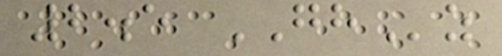2.5 GHz
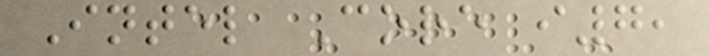Intel Core i7,
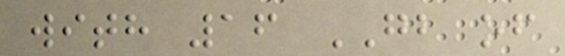with 16 GB of
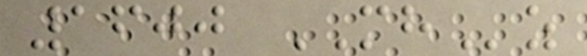1600 MHz
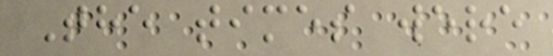The times were
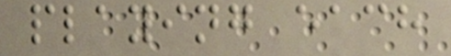playing each
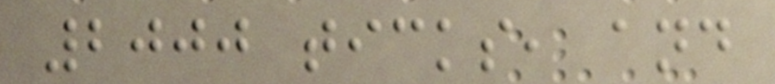2000 ticks, and
